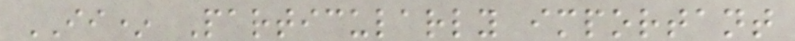II* Particularly important
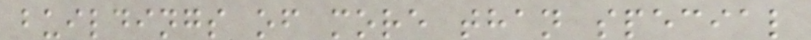buildings of more than special
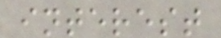interest
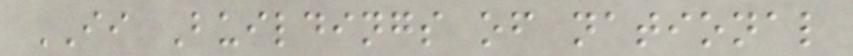II Buildings of national
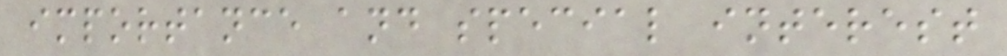importance and special interest
